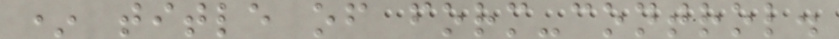* title of form-control.
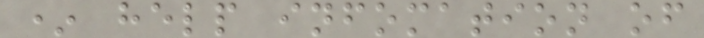* help infomation of
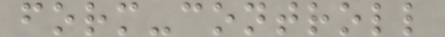form-controll
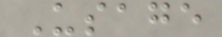Usage
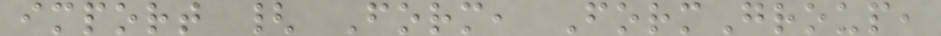import { Form, FormGroup,
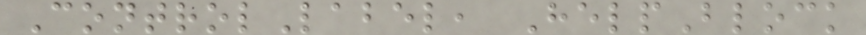ControlLabel, HelpBlock
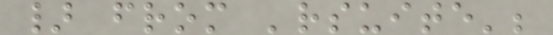} from 'rsuite';
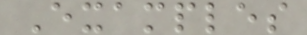Examples
